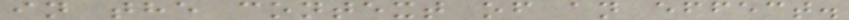in the context of an effect.
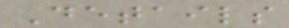Details
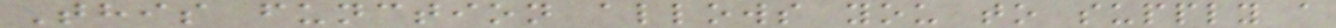This function allows you to supply a
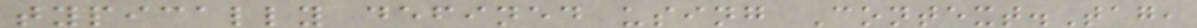typically defined using Context.Tag,
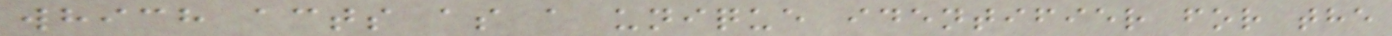which acts as a unique identifier for the
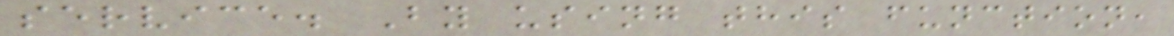service. By using this function,
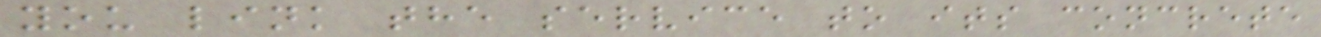you link the service to its concrete
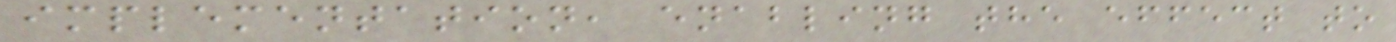implementation, enabling the effect to
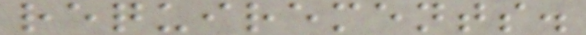requirements.
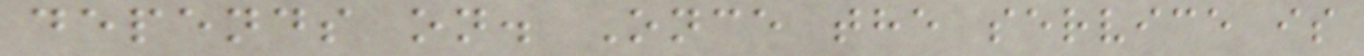depends on. Once the service is
